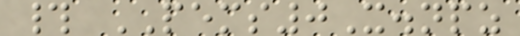# PEMS0X.npz
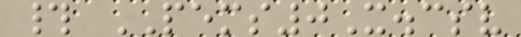# PEMS0X.csv
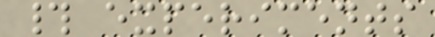# experiments
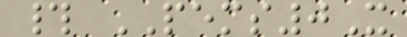# PEMS0X
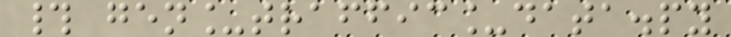# gen_traffic_data.py
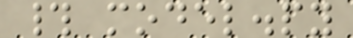# model.py
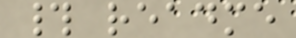# readme
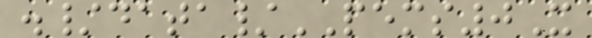./data/PEMS0X
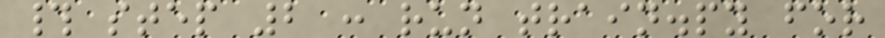# step 2 : run train.py for
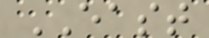EAST
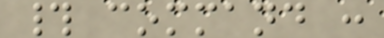# command :
